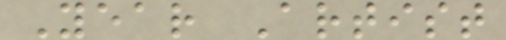Year Artist
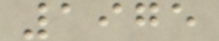1975
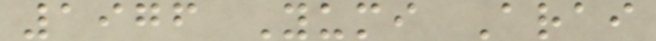1976 Yumi Arai
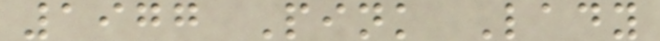1977 Pink Lady
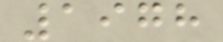1978
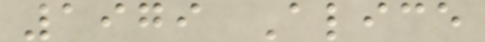1979 Alice
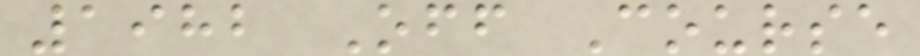1982 Off Course
